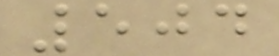504
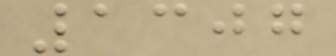1307
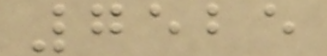7525
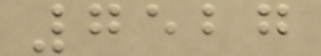7527
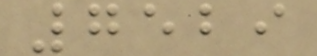7529
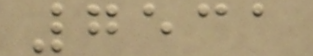7531
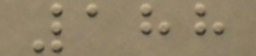188
